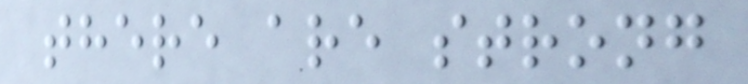there are strong
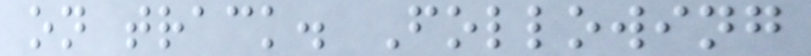on track. Following
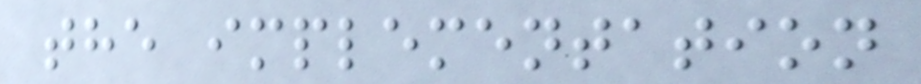the implementation
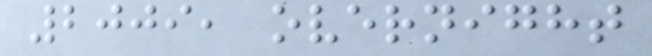2009, overnight
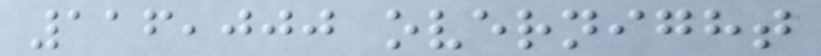116,000 overnight
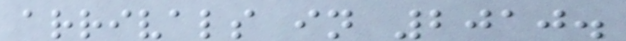arrivals in 2010.
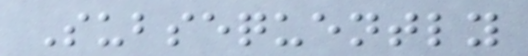Subsequently
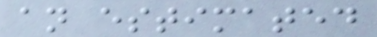an estimated
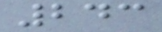243
